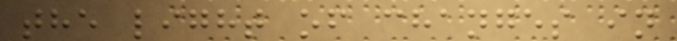the light of changes in
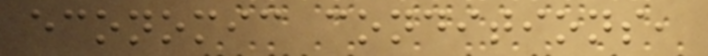economic conditions,
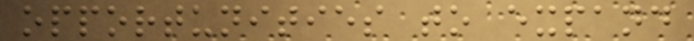opportunities to expand
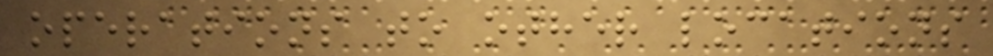operations to other locations
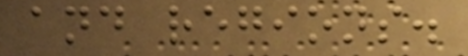and regions.
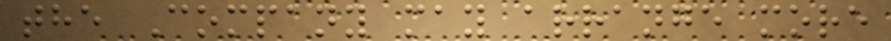the Company may arrange more
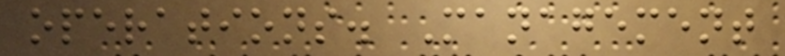operations. Management
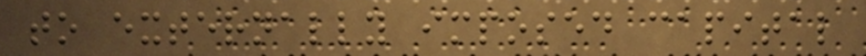to externally imposed capital
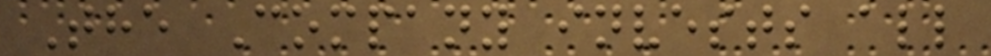The Company invests all
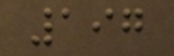197
